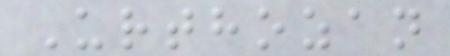Urthozan
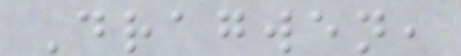Dragwen,
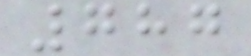787
